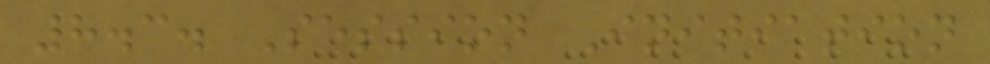8.3. Session Initiation
